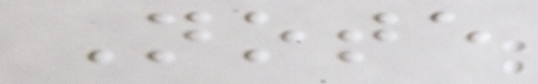Note
